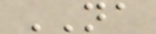NA
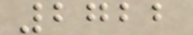2722
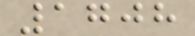1708
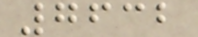7632
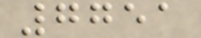7751
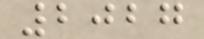2027
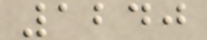1240
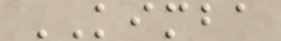KIMBA
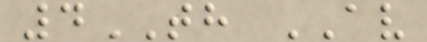4TH AV
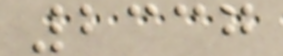2337
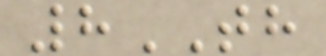8TH
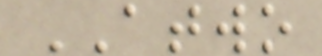ATWO
